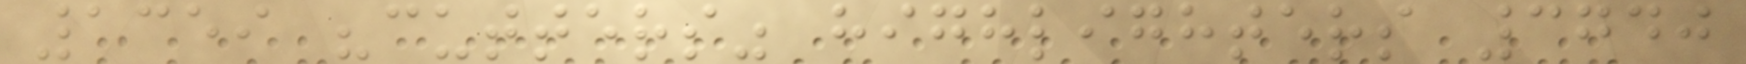1359 "cutters" highlighters 3740
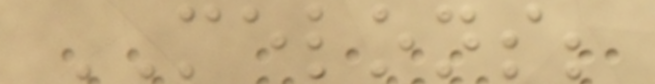MELONS;
